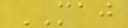MAJ
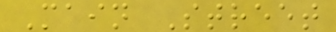Main Street
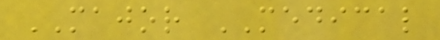MAJOR MEDICAL
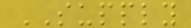SUPPLY
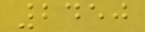2450
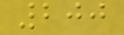200
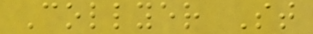Collyer St
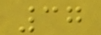37
